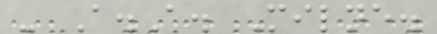- A.A. Milne.
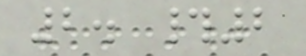2. #2
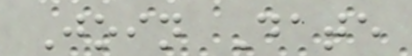Join Date
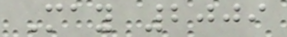May 2009
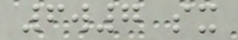6w7 sx
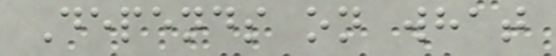Depends on what
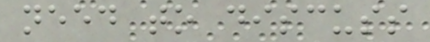need to discuss
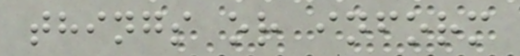things or inform
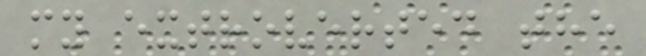my extroverted the
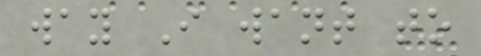way I want to
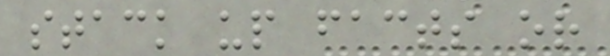stack up facts or
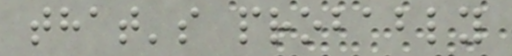that's probably
